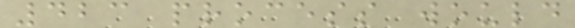423 process would
